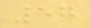57
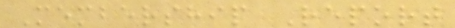Membership Report
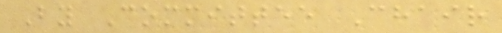By Committee Chair
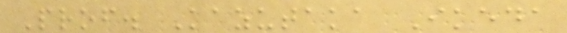Prof. Kazutaka Ikeda
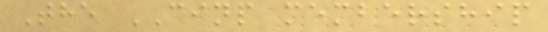The CINP membership
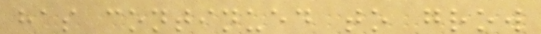has continued to grow
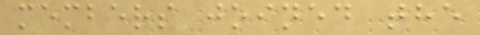members joined the
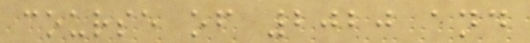course of 2020 and
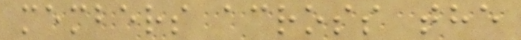members across the
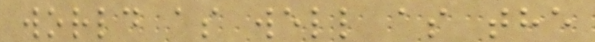world as well as the
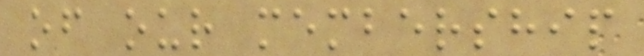of our membership
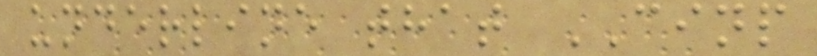underline that CINP
